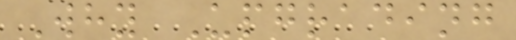Why Upgrading
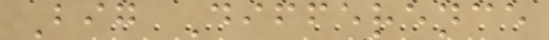Big Difference
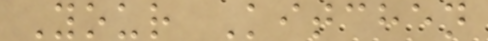Your Kitchen
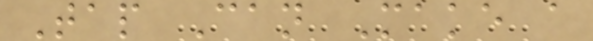Tap Can Make a
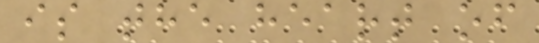is the heart of
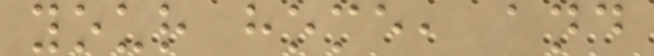your home, and
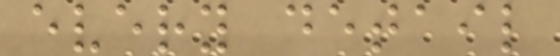every detail
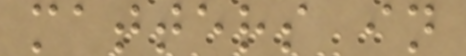matters in
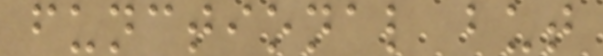functional but
